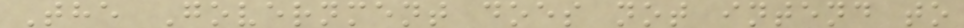The Government does not intend to
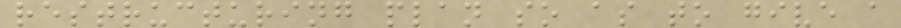restructuring plan so as to give a
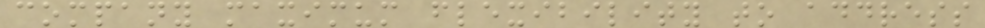company maximum flexibility to address
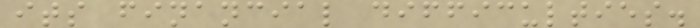its financial difficulties.
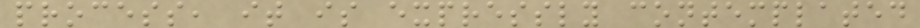process, it is expressly contemplated
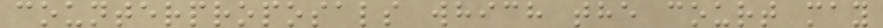counterproposals which the court may
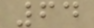64
